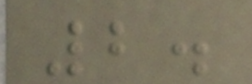2.
